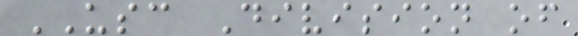USC Division of
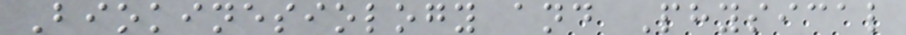Biokinesiology and Physical
